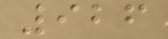926
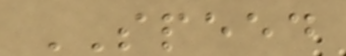SPEED
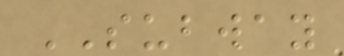SUBWAY
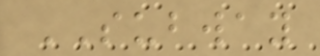SUBWAY
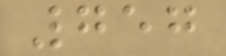757
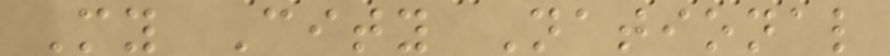My City National
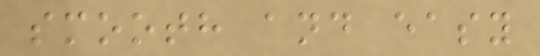smooth and easy
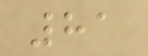81
